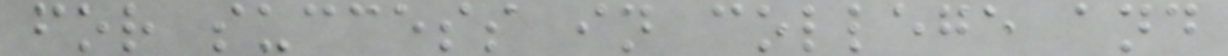for success in college and
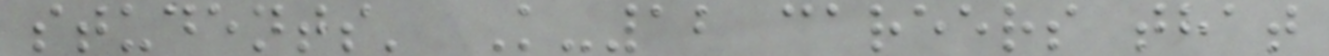students' K-12 careers that
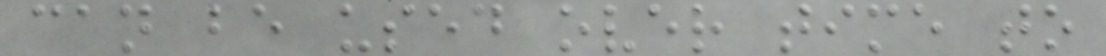can be used over time to
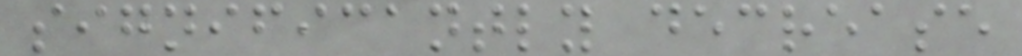significantly decrease
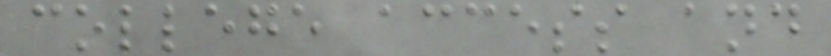college access and
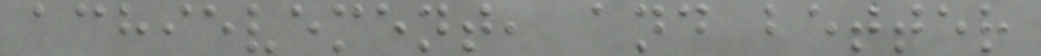achievement, and better
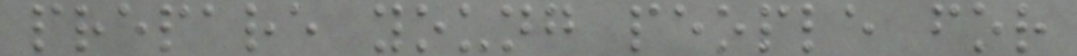prepare young people for
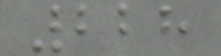228
